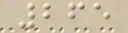265
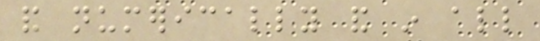and numerically and in all
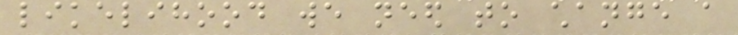likelihood we need to change a
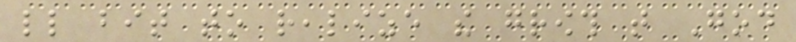little bit to realize the growth that God
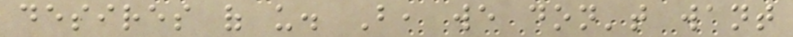desires of us. But, we don't want
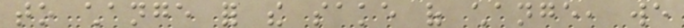to change for the sake of change, we
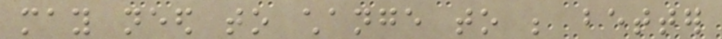may need to change to be better
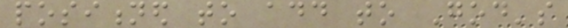positioned to add to God's
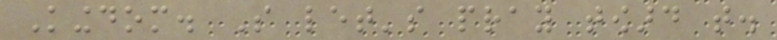Kingdom. So let's pray toward that.
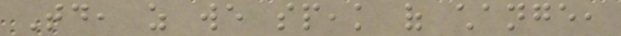Today, as we speak of change,
